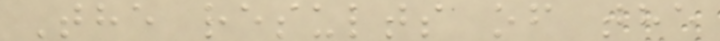The results of the
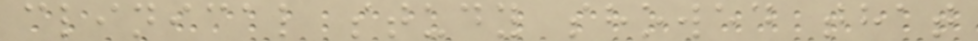clinical study showed that
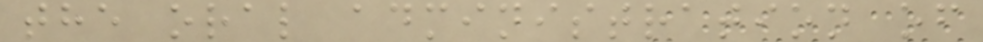the oral administration of
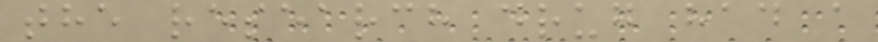the research drug had a
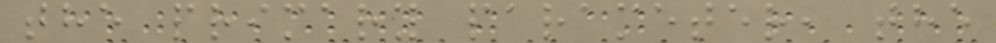the primary parameter, the
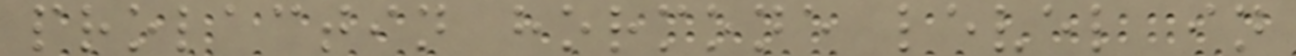prolactin hormone level in
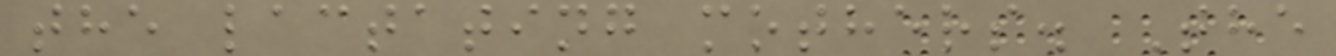the lactating mothers. The
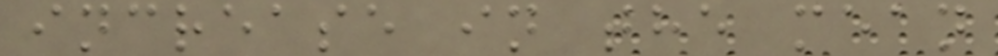increase in the mean
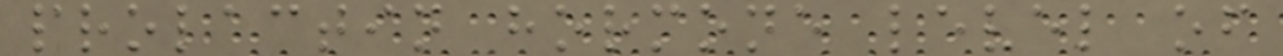prolactin hormone level of
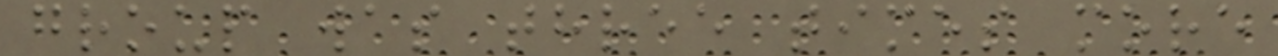group was three times more
